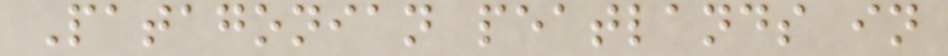Patagonian peatlands in
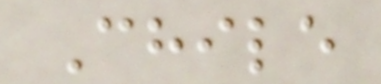Chile
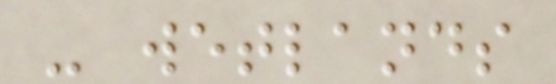- wetlands
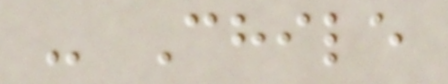- Chile
